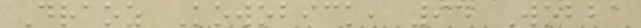Draoz Kowobick, 94 Wobba
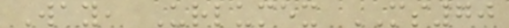Way, Urlumex MS70
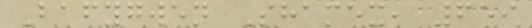Bafygwen Shamex, 659
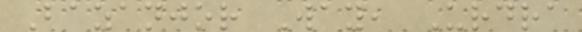Bazanjor Way, Urdra
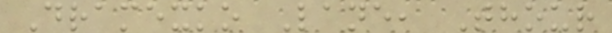Dramexko Lane, Thour
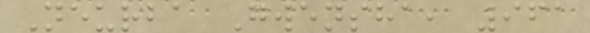Neurba Gwensha, 961
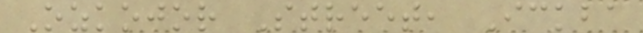Ozkojor Street, Ickba
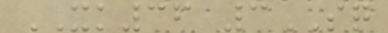XK36 3SQ
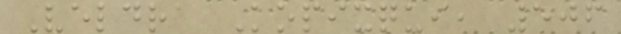Veldra Kopixqui, 506
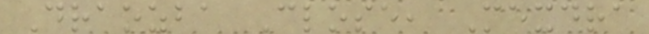Draozba Close, Mexdra
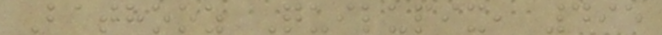Bathooz Quilupix, 495
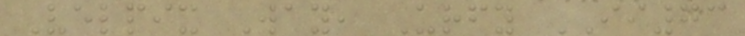Velpix Way, Urfy II73
